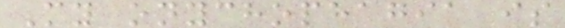My onychophagia is
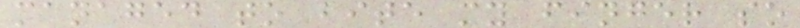managed to bite my finger so
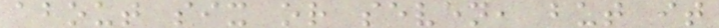about six or seven, but it
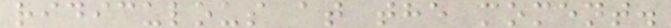ridiculous at the moment.
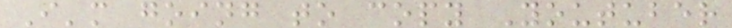I'm going to copy Youtuber
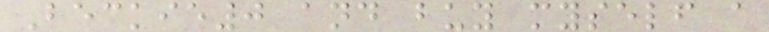Beckie0 and buy myself a
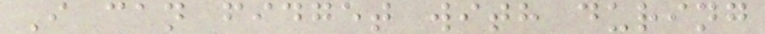I can fidget with during
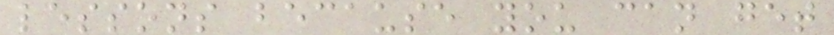lessons because you can get
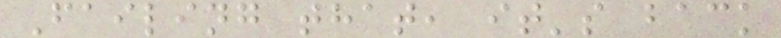Failing that, it's back
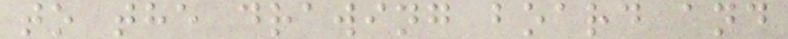to the drawing board and
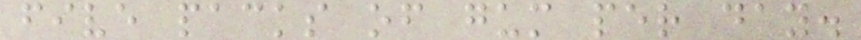five packs of gum per day.
